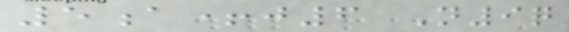5a+j6 N9q
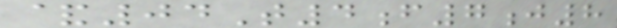&04T4f7j8
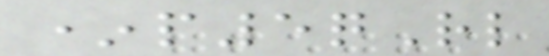*p5qRl
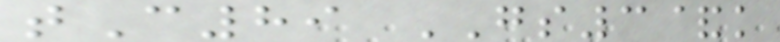tC89 GS3&k
